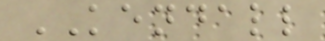KENDALL
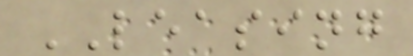LEASING
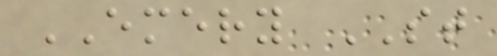EMERY ST
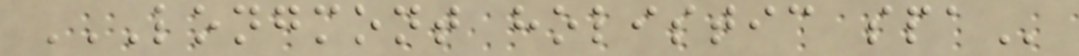LONGMONT HOLISTIC SPA
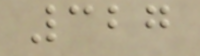327
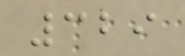329
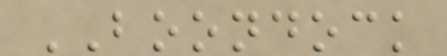BOONDOCK
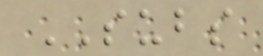SUBS
